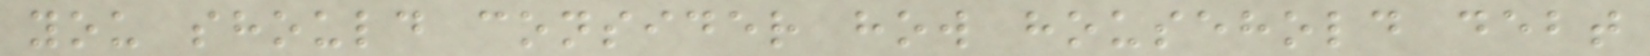you should consider how household debt
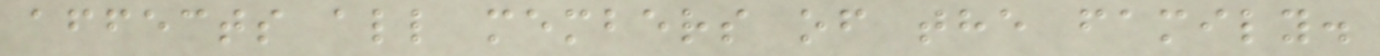affects all members of the family.
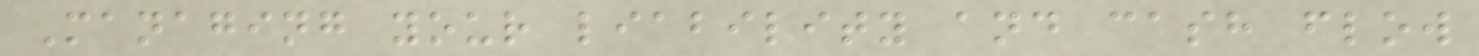Managing your liability and cash flow
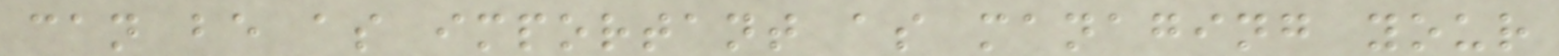can be as important as managing your
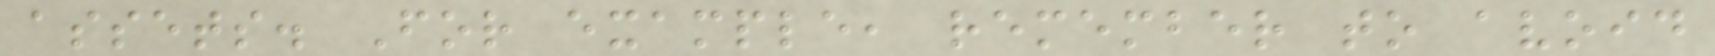assets. For example, remember to avoid
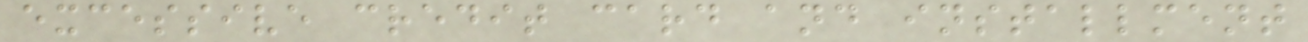excessive credit card and installment
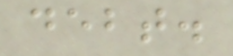debt.
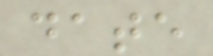date
